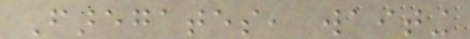Faregates, waiting
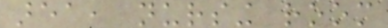area, nursing room
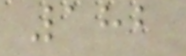182
